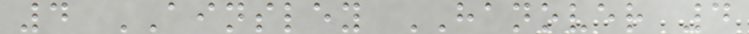4 AINSLEY HANOVER 4
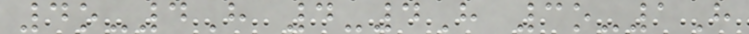4o-4H 4-4H 3o-1H
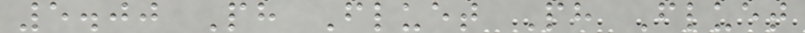5.00 Ph Fluet Ph Fluet
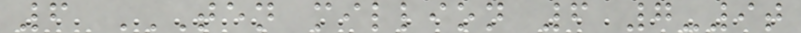6 TEN MILLION 6 7-9T
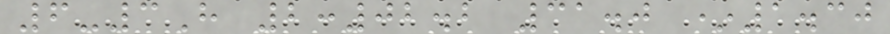6-3H 2:02.2 31.0 *1.30
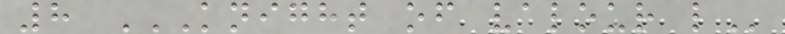8 KNIGHT OF VALOUR L
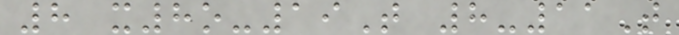8 x8o-19T 8-11T
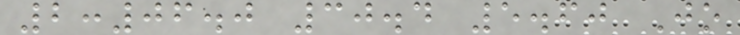2:06.0 30.4 5.60 Jo
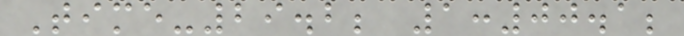Time-29.2; 1:00.1;
